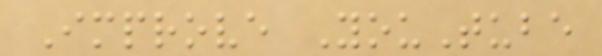Improve YouTube
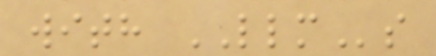with LLMs
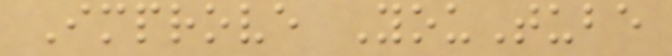Improve YouTube
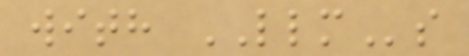with LLMs
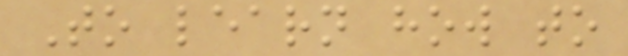To learn how to
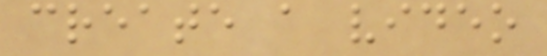create a video
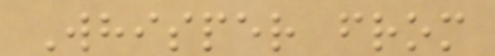Whisper from
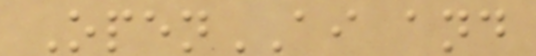OpenAI and
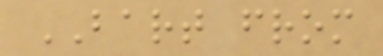BART from
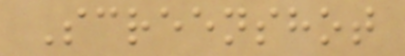Screenshot
